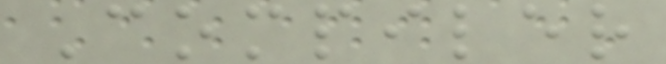Compiler
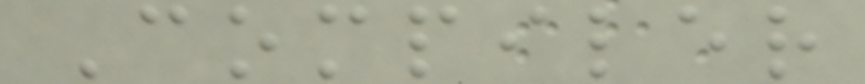Compiler
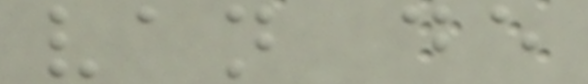van de
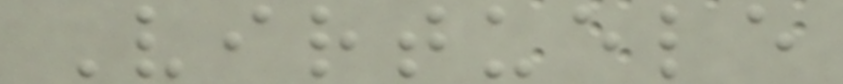Virtuele
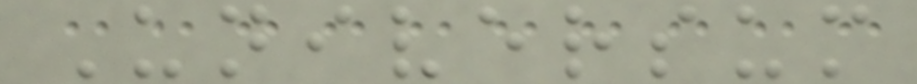Universum
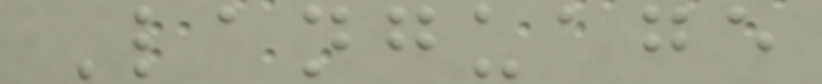Language
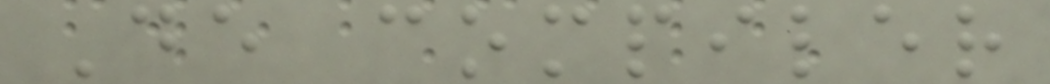De compiler
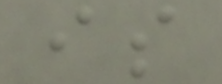is
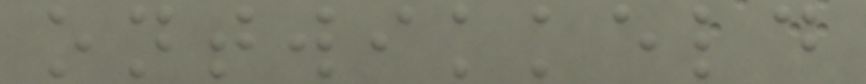ontwikkeld
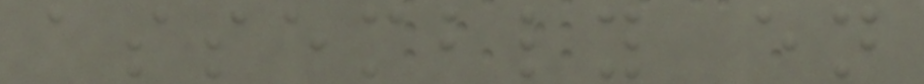assembly en
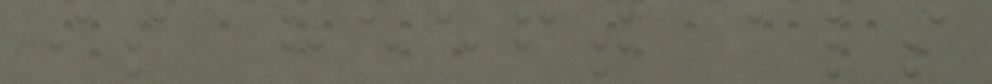is heeft als
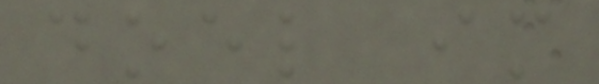doel im
